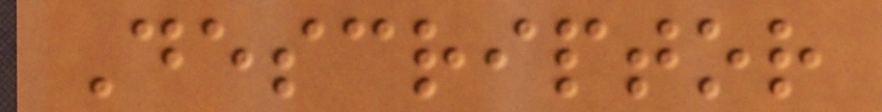Descriptor
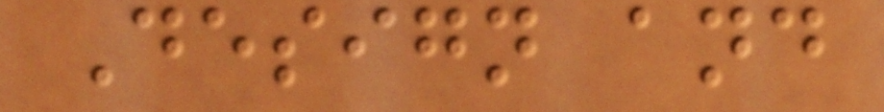Design and
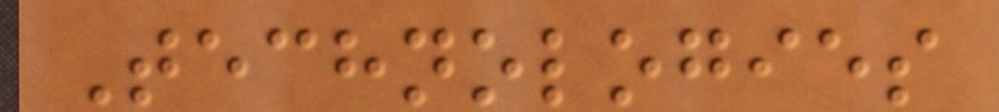Technologies
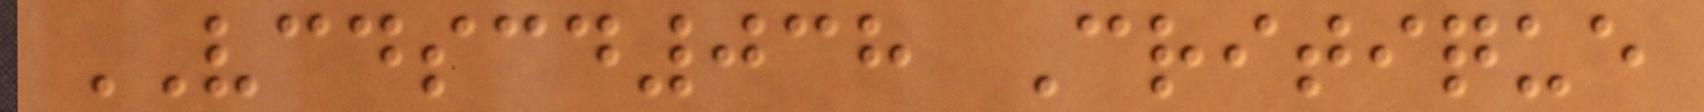VCDSCD038 Critique
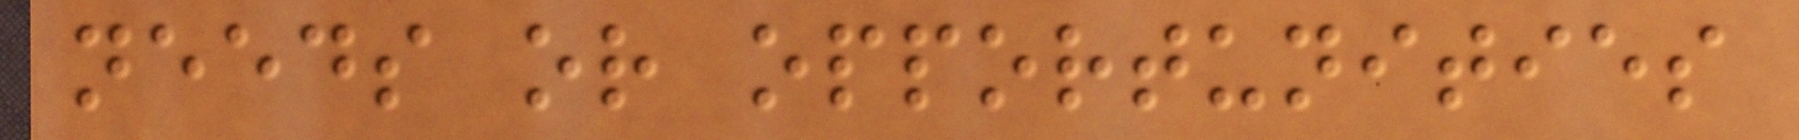needs or opportunities
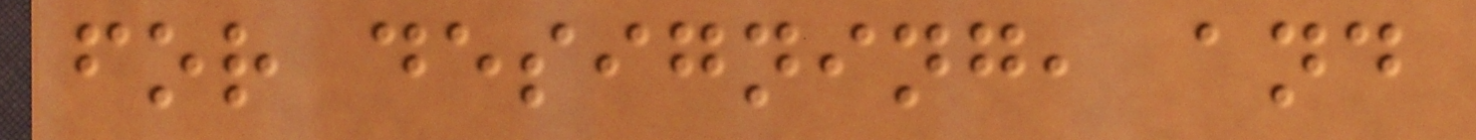for designing, and
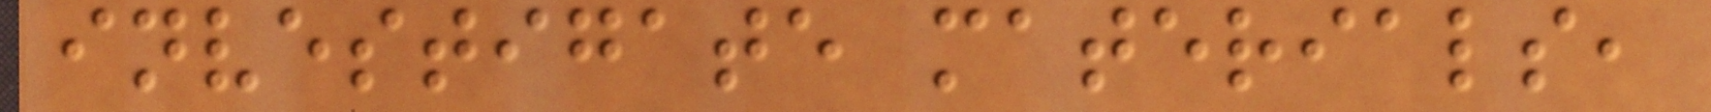investigate materials,
